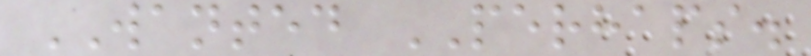WANTED PERHAPS.
